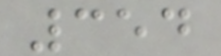354
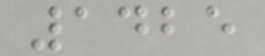1425
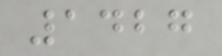1427
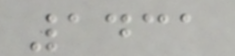1431
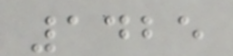1425
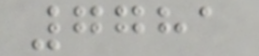7781
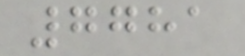7781
